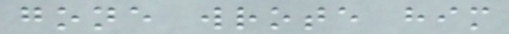gone wrote him
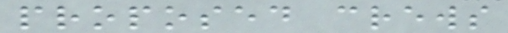proposed crews
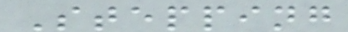Stepping
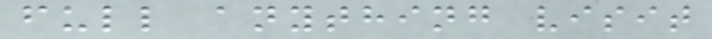full anything visit
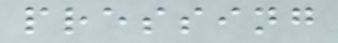pressing
